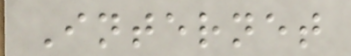Internet
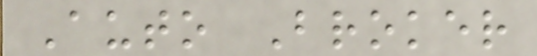Auto Broker
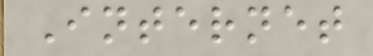Internet
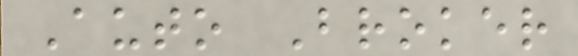Auto Broker
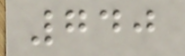740
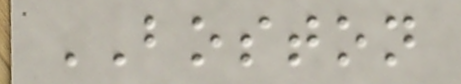BOSTON
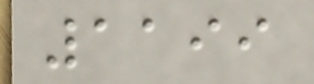1199
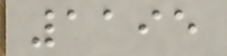1195
